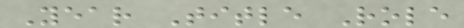Year Title Role
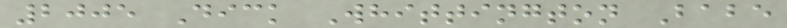2005 Dick Whittington Babe
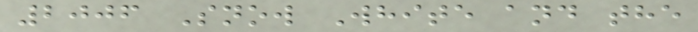2006 Snow White and the
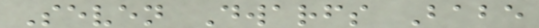Seven Dwarfs Babe
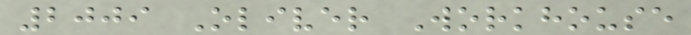2009 Oliver Workhouse
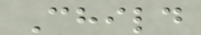Child
